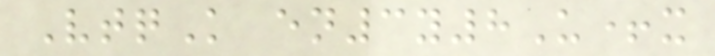VtqK en3y8U+x
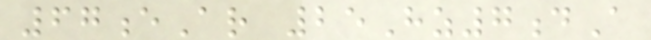67eAr 25Hz7dA
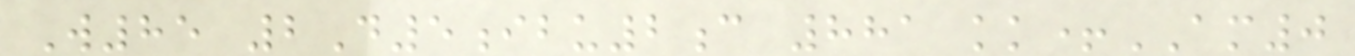W85 2D5ibu2c 881 kk+AM0
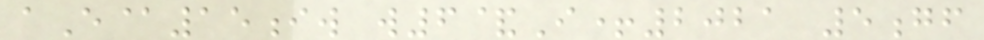aE@15iw w6&I+2021 5gf
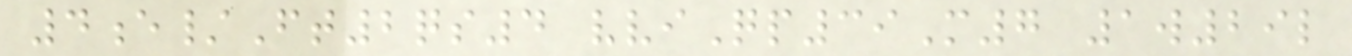4e/Ft2qs4 vviQp39M7 1w29l
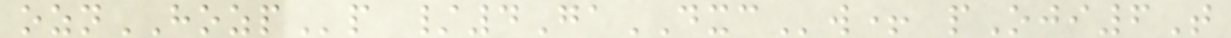oznHOZPp /4GaDXCw+ pOji6T
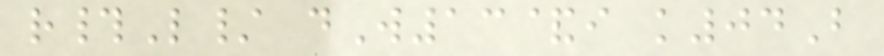r#L/ dW13&i k04B
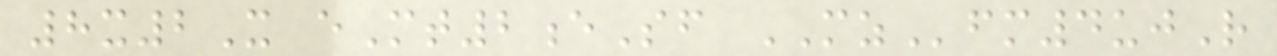8x2X eMt2eSf MZfm4ujR
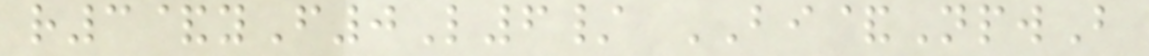r3&yF0L6/ BI&NpwB
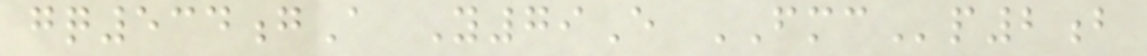gq534gA Y79E FMCp2b
